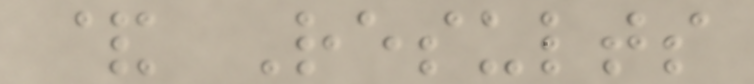& Results
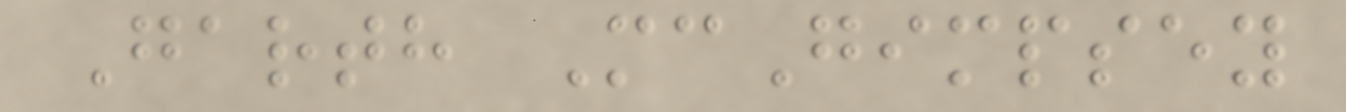Garth McGimpsey
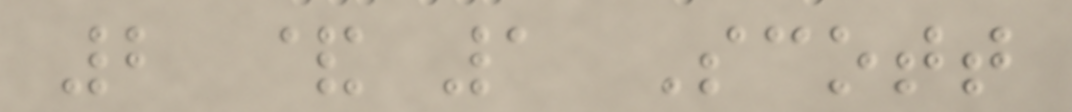2 & 1 Scott
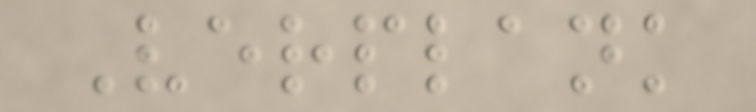Verplank
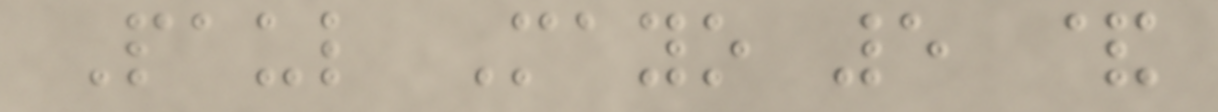Paul Mayo 5 &
